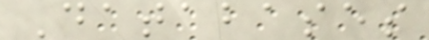Databases
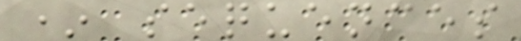* sequences
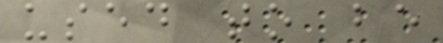used to be
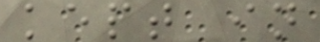kept in
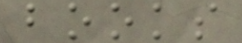books
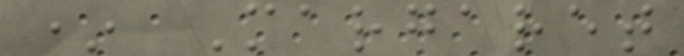* Margaret
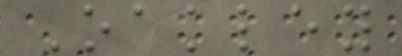Oakley
